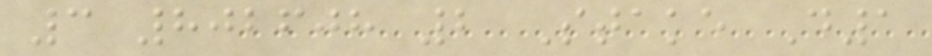3 802608 2 Stake D1
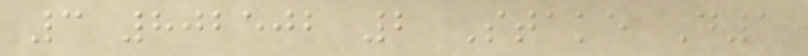3 802502 2 Stake D1
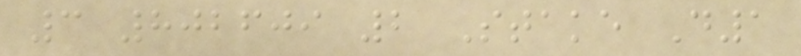3 802609 2 Stake D1
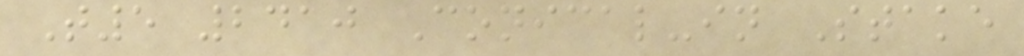T5 2410 Conical-in Stake
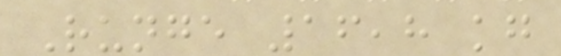Runge 16,8 kg
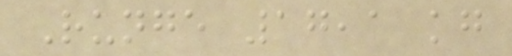Runge 17,1 kg
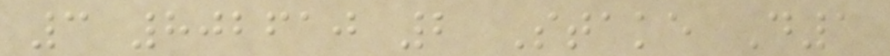3 802610 2 Stake D1
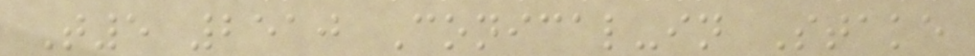T5 2510 Conical-in Stake
